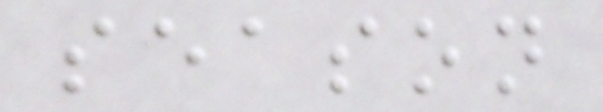season
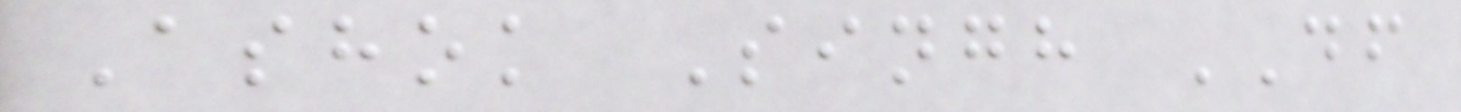Ashok Singh DF
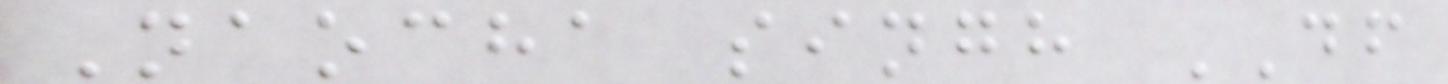Naocha singh DF
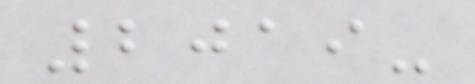2019-
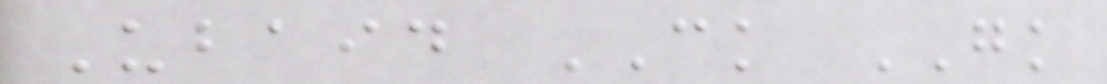Ubaid CK GK
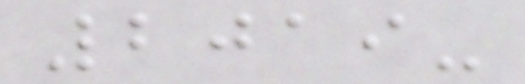2019-
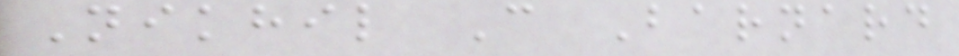Nikhil C Barnard
